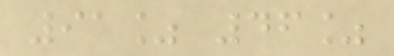91% 46%
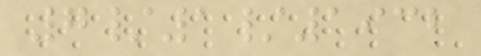7/1/1932
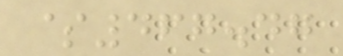$467.47
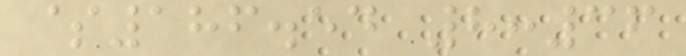$186.54 8:36
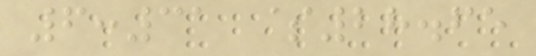6:31 $28.65
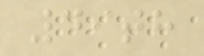49th
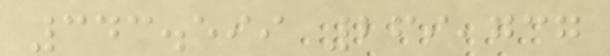343.599 269,737
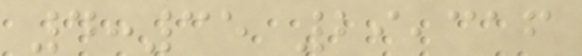4:35 29,316
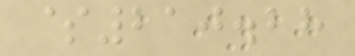$210.28
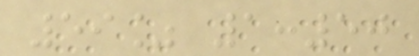59% 1:50
